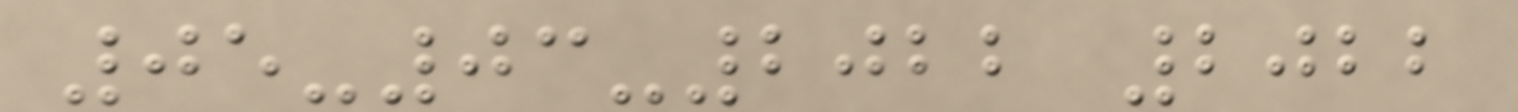05-03-2022 2022
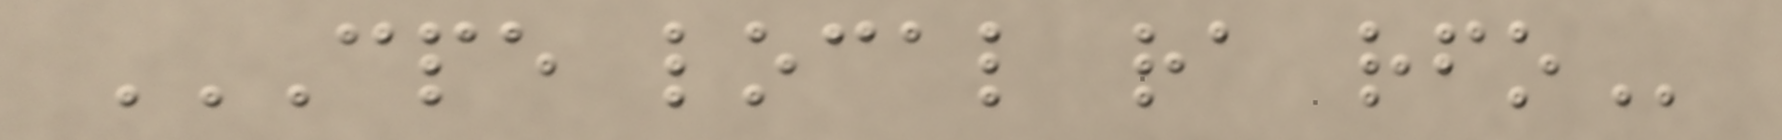CPE LOCAL RA RFO
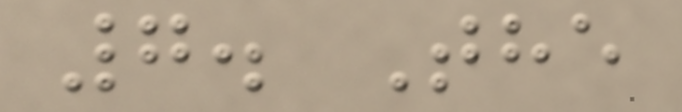7. The
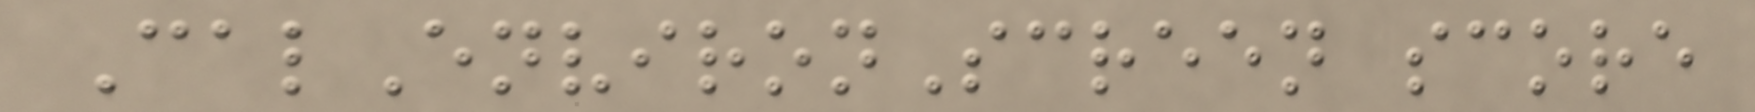CalEnvironScreen score
